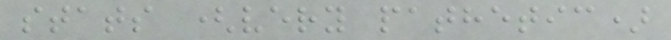stats (very pathetic)
